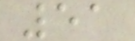51
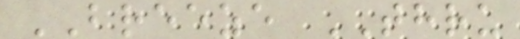BREEZE THRU
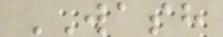WASH
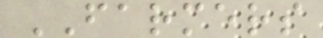FARMERS
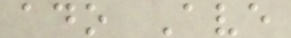ado Ave
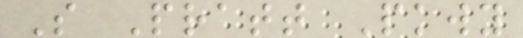S Pratt Pkwy
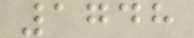1748
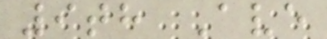9th Ave
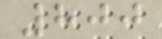800
